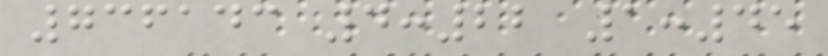736143 4:22 1:45
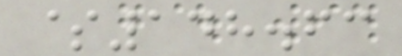$148.63
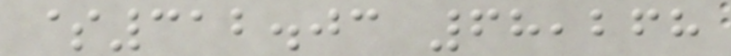$312.03 68,268
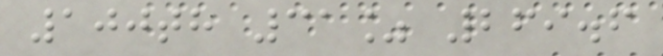100th 31% 269.6
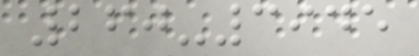260-3945
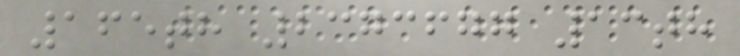165th 2373677 13th
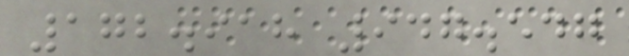172.918 947.547
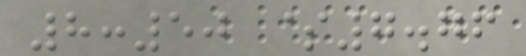8:50 $7.76
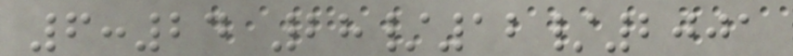6:24 28/12/2001
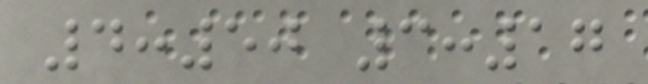4:50 3:17
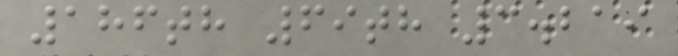186th 69th 3.219
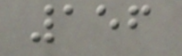156
